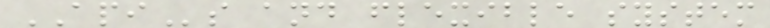APIs and flexible system
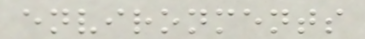environments
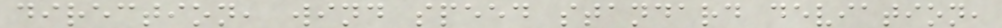direction, wind speed standard deviation,
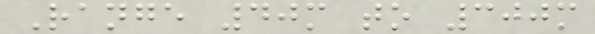Range 40m to 300m
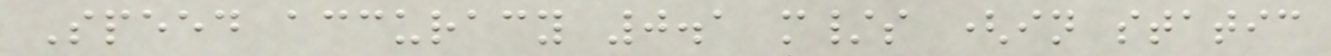Speed accuracy 0.1 m/s (in static
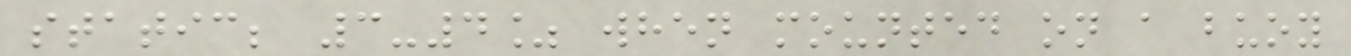static; 3-4% when mounted on a buoy
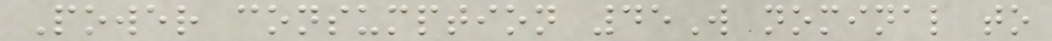Power consumption 45W nominal to
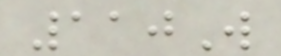110W
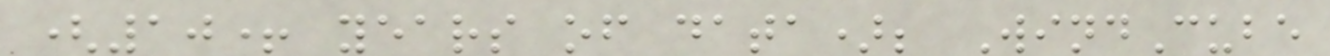(10+ years of data); WindCube
